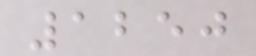1250
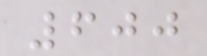600
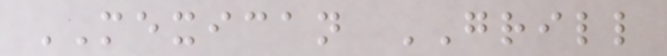MEXICAN GRILL
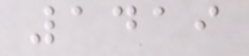1419
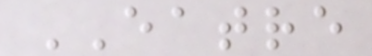EATRE
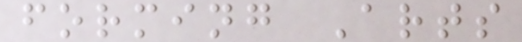forming Arts
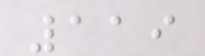119
